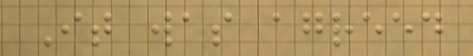It was agreed
